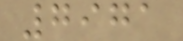7971
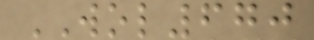WOL670
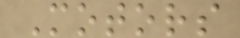Motors
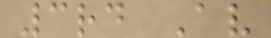3rd Av
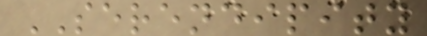SERENDIPITY
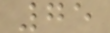75
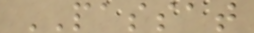PASSAT
